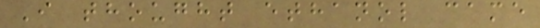I thought ethanol came
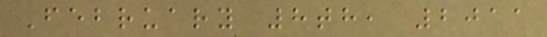February 8th, 2011
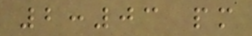2:03 pm
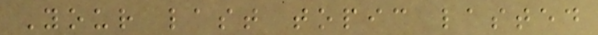Your last topic lasted
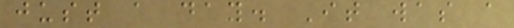just a day. It was a
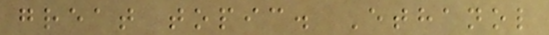great topic. Ethanol
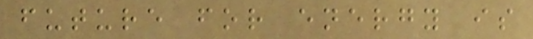future for energy is
